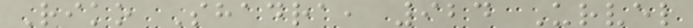Riko Shadra, 924 Urvel
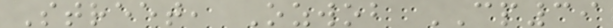Street, Ozwob CP39
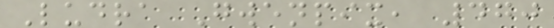Ludra Gwenpix, 470
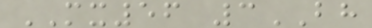MX56 3BH
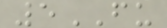5FU
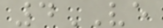4VE
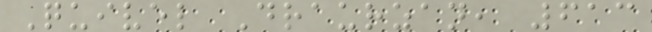Quivel Draurzan, 613
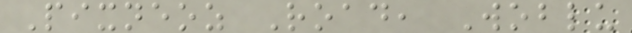Pixneoz Road, Woblu
